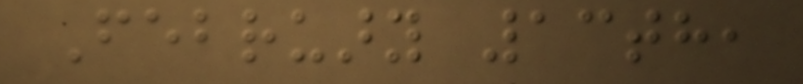February 13th,
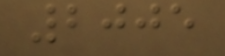2005
